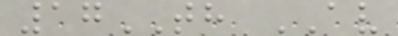17TH AV
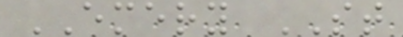EMERY ST
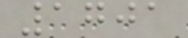1701
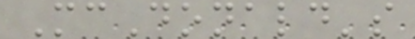McDonald's
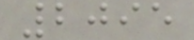2095
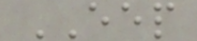EEP
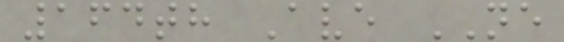164th Ave NE
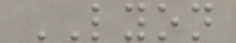LYON
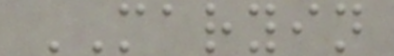MARYIN
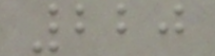220
